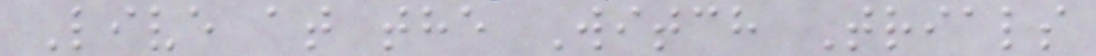Live at the Witch Trials
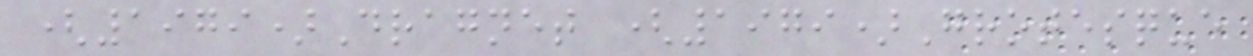(1979)Dragnet (1979)Grotesque
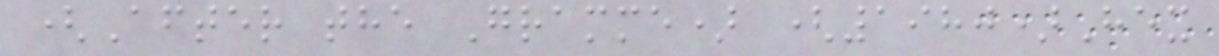(After the Gramme) (1980)Hex
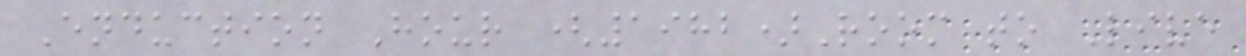Enduction Hour (1982)Room to Live
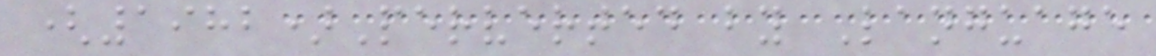(1982)Perverted by Language
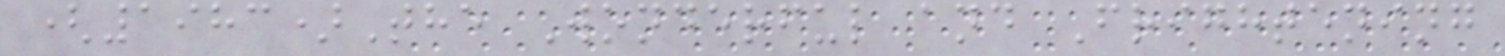(1983)The Wonderful and Frightening
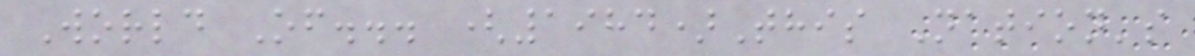World Of... (1984)This Nation's
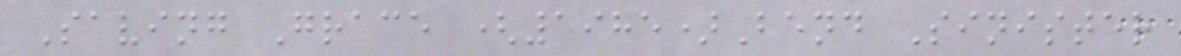Saving Grace (1985)Bend Sinister
